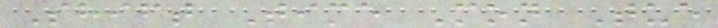Shift Time Mon Tue
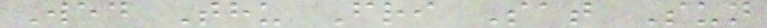Wed Thu Fri Sat Sun
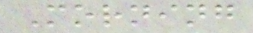Morning
